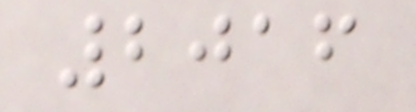2016
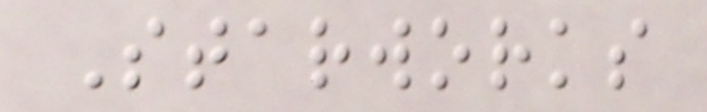Starworks
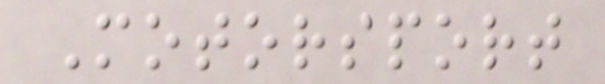Motorsport
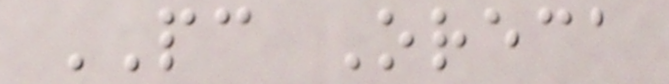PC Oreca
